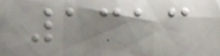1313
